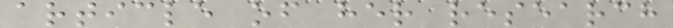article of her research
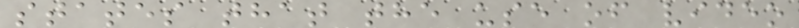states that the use of video
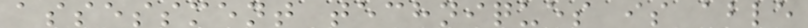assessment techniques is able
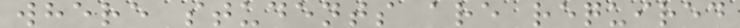where students are required
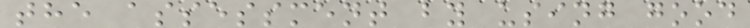the assessment by using good
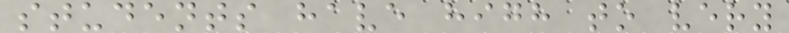students have high to very
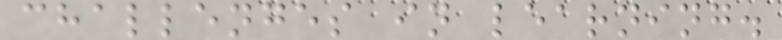challenges in learning.
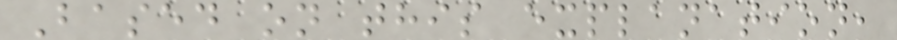Based on this explanation,
